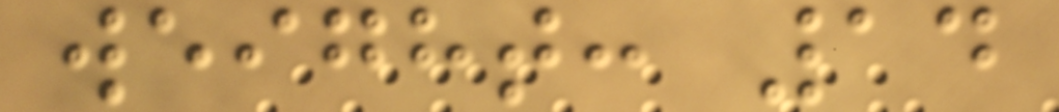weight: 14
